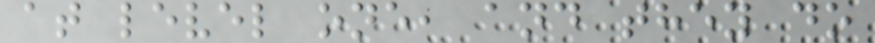at level one, and they do
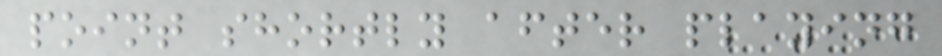point shortly after playing
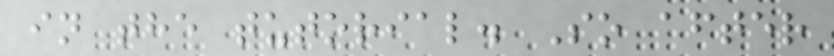in the tutorial. So after
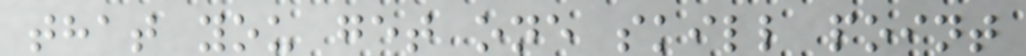that you get one skill point
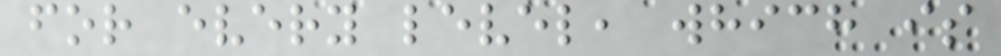for every level, which is
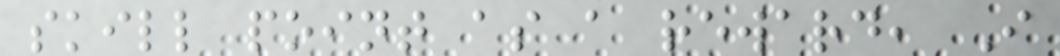skill point as a reward, I
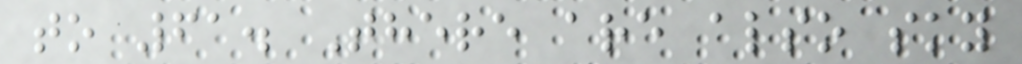to 61. There are also sky
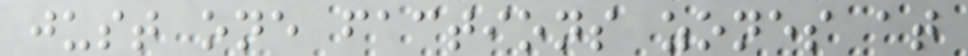just one factions zones at
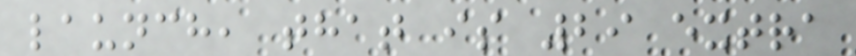launch, that is 29 extra
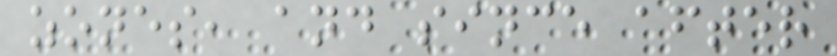zones, and since after
